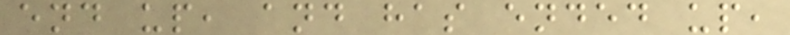end up, and has ended up,
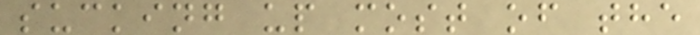sucking up most of the
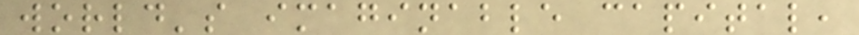world's imaginable capital,
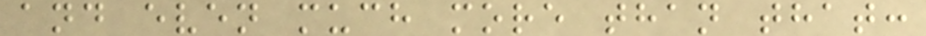and even much more than that:
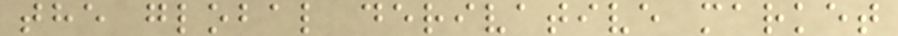the global derivative market
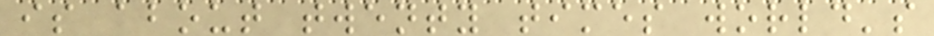is about twenty times world's
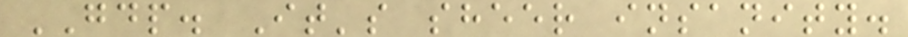GDP. It's sheer insanity.
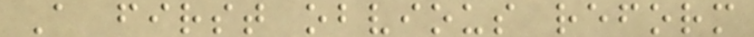A first obvious reform
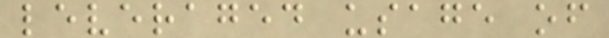leveraged usage of
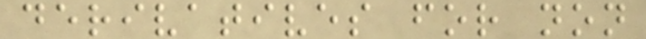derivatives for non
